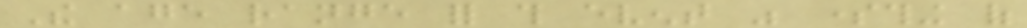The age range for this event was something of
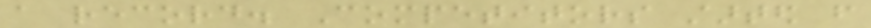a record. Competitors started from
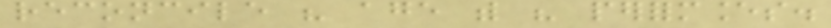reconcile his age with his performances.
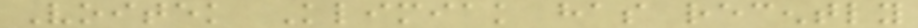Voitek Klimiak has recently
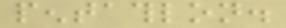pentathlon.
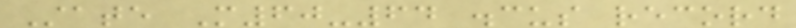State M60-64 discus record
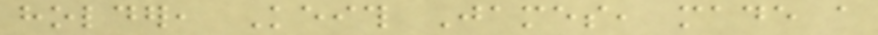holder, Keith James, made a
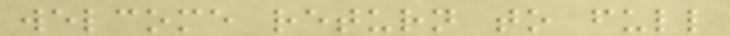welcome return to full
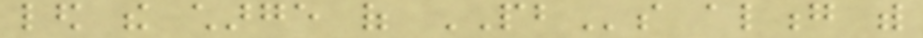led the charge of PBs along with
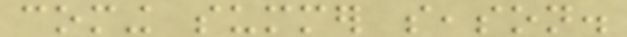coming summer season.
